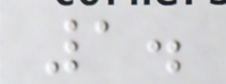1.
